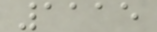1115
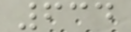634
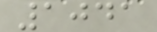1041
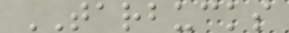TARBUCKS
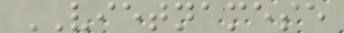VIETNAMESE
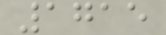1715
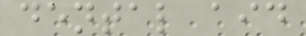dental aid
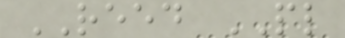REED PL
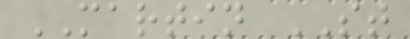MARTIN ST
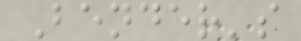Bender's
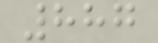887
